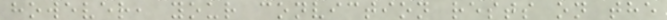however, your conviction rests on the
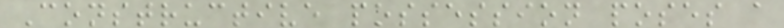Constructive possession poses a
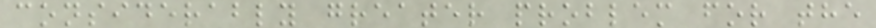considerably greater problem for the
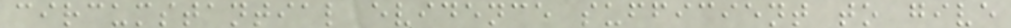circumstantial evidence sufficient to give
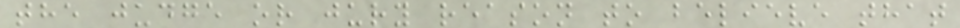the judge or jury reason to believe that
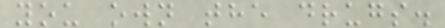you own the drugs.
